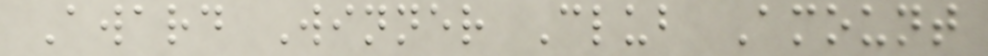Award Winner Club Amount
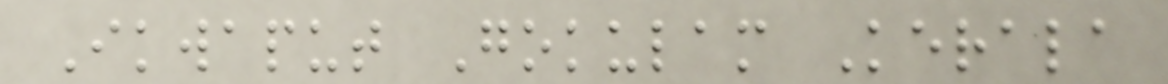Ikwaput Gokulam Kerala
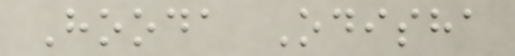Hooda Odisha
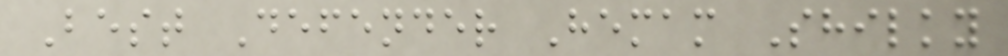Best Defender Hemam Shilky
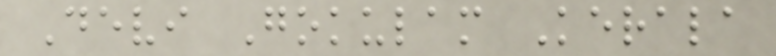Devi Gokulam Kerala
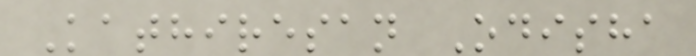Kathiresan Odisha
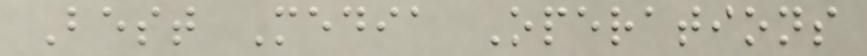Best Media Operations
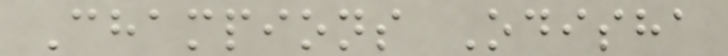Champions Odisha
